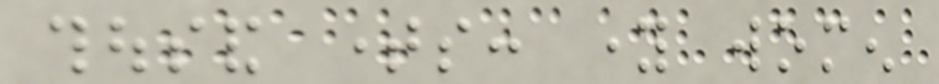thousand times: young women
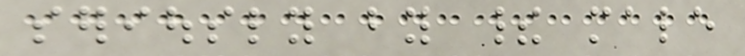seriously by their male
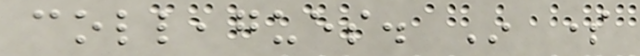colleagues. In some
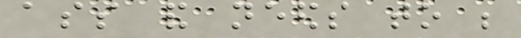ass and needs to be
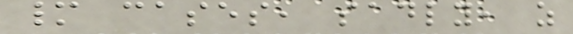many cases, sadly, as
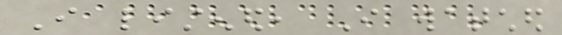I listened, I watched
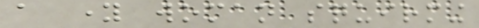a young woman squirming
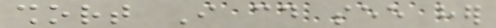short I could see her
